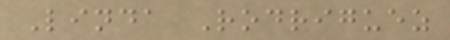Linda Rodriguez
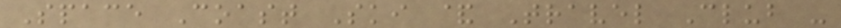Space Coast Ski & Travel Club -
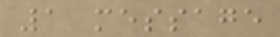1 message
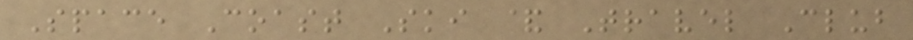Space Coast Ski & Travel Club
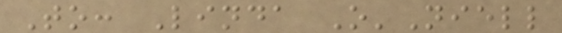To: Linda O'Niell
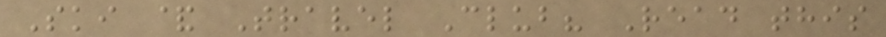Ski & Travel Club? Read this
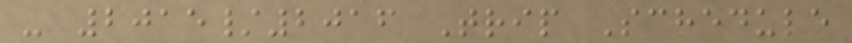- 2015/2016 Trip Schedule
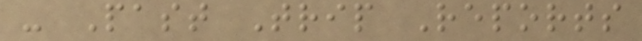- Past Trip Reports
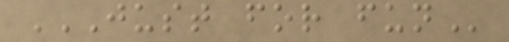JUST FOR FUN
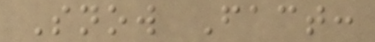Snow Fact:
